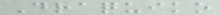Draquiko
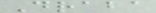Draba
